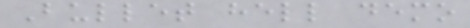Bullet hell demo
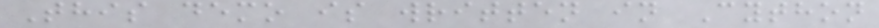This demo is written in Cython
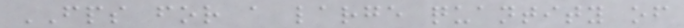FPS for a large quantity of
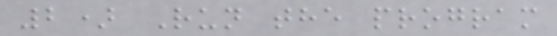2) Run the program
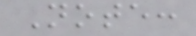Note:
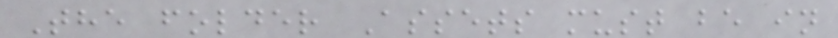The folder Assets must be in
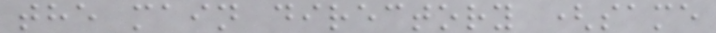the main directory (same
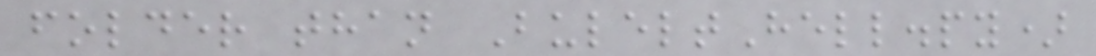folder than BuleltHell.py)
